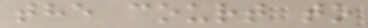the court to
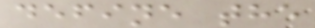define the
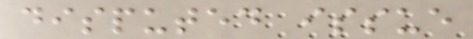disputed issue
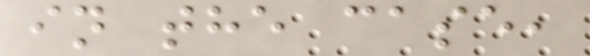in the case,
